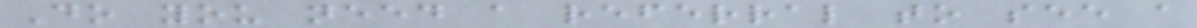Do you need a referral to see a
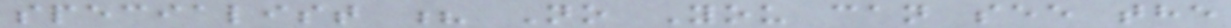specialist ? No You can see the
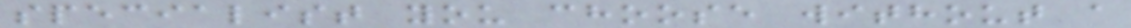specialist you choose without a
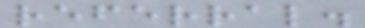referral.
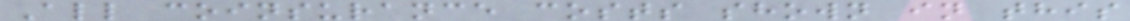All coinsurance costs shown in this
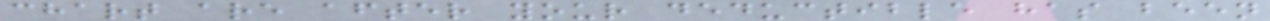chart are after your deductible has been
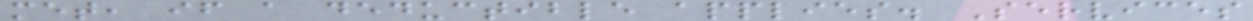met, if a deductible applies. Services
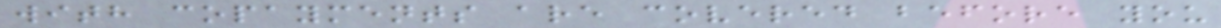with copayments are covered before you
